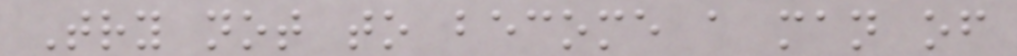Try not to become a man of
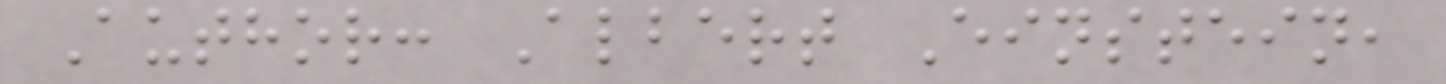Author: Albert Einstein,
